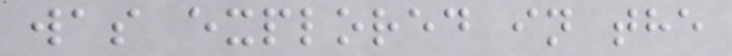was explored in the
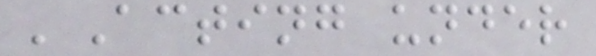'Acting under
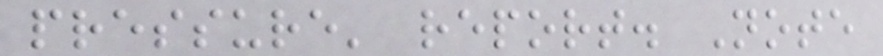pressure' report. Note
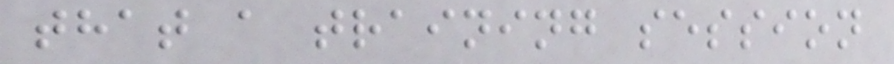that a training session
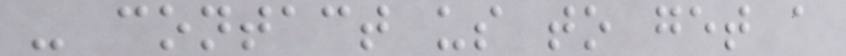- contact us to get a
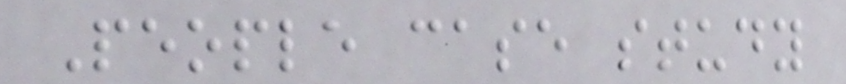People case study
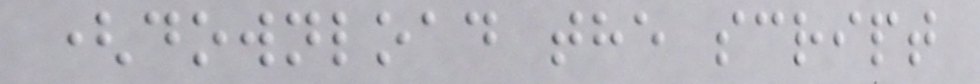(download the script
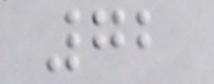72
